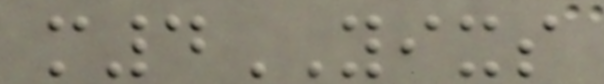m4YIXS
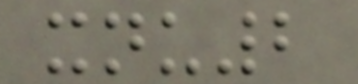xnu2
